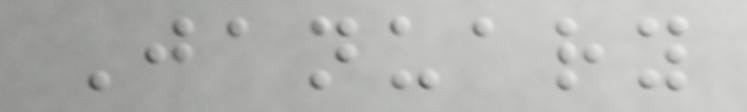January
